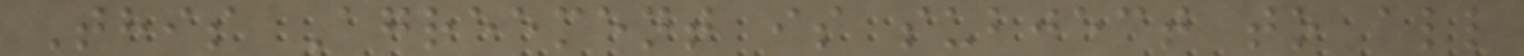This Agreement is subject to all
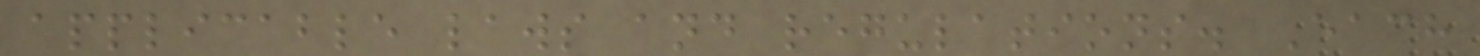applicable laws and regulations. Each
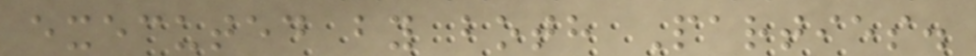executed by both Parties.
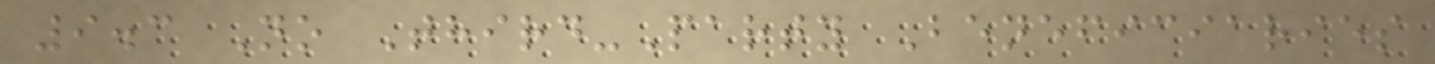9.3 No Third-Party Beneficiaries
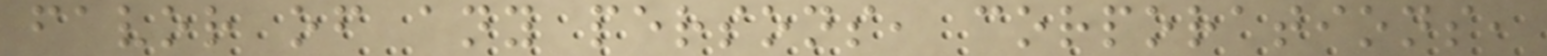favor of any persons, corporations,
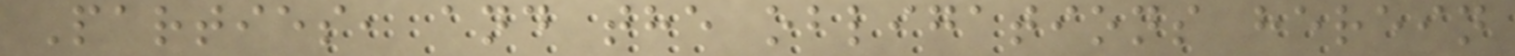Parties, and the obligations herein
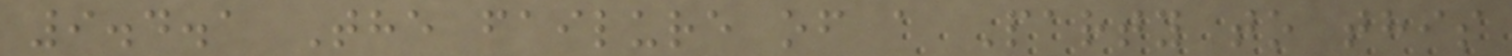9.4.1 The failure of a Party to this
